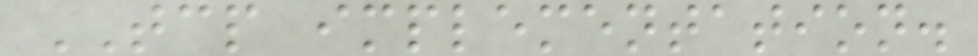TCP implementation.
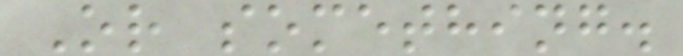Or something.
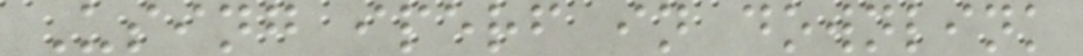Using iperf in downlink
